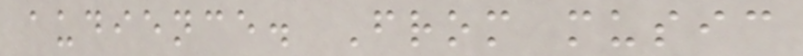audience. From music
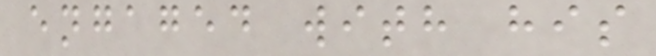engaged with his
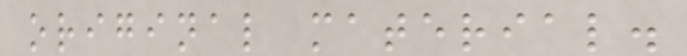original material.
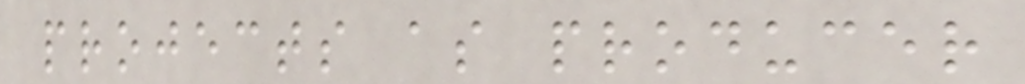projects as producer
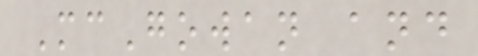McGowan and
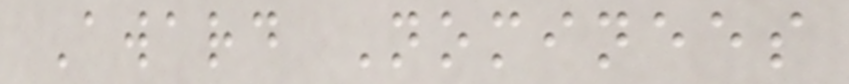Award Nominees
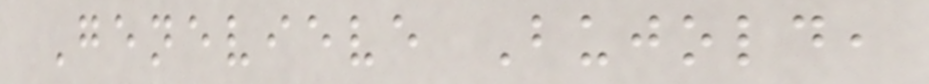Genevieve Bujold,
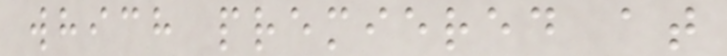which premiered at
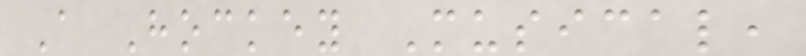A Hockey Musical,
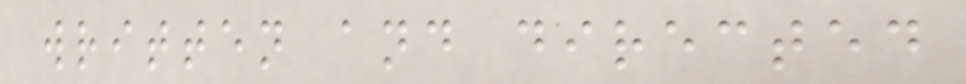written and directed
